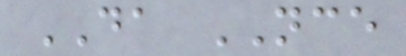DA NCE
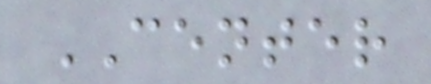CENTER
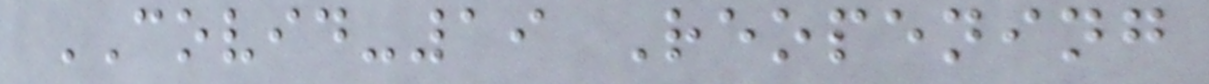COVID-19 Reopening
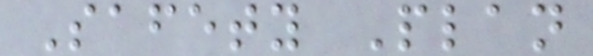Safety Plan
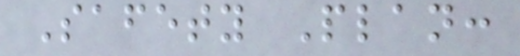Safety Plan:
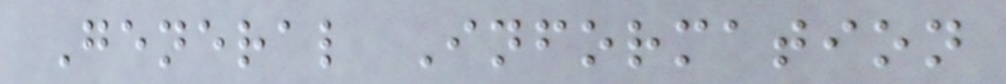General Information
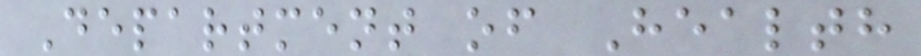Department of Health
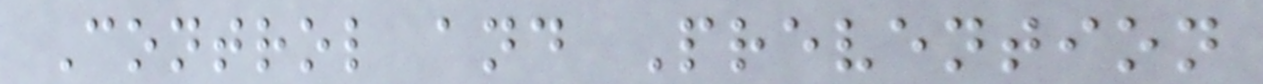Control and Prevention
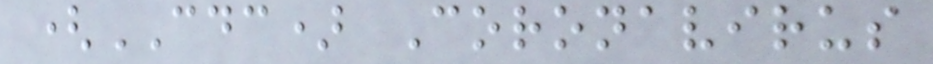(CDC) Coronavirus
